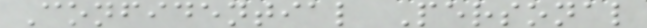Confidential Personal
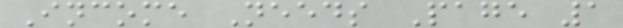Income Needs Page 1
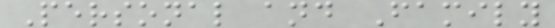Personal and Family
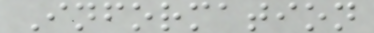Information
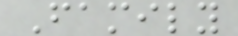Family
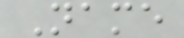Name
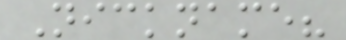Nickname?
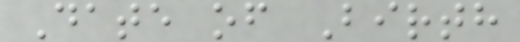Date of Birth
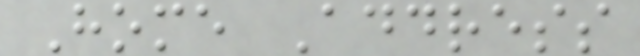Home Address
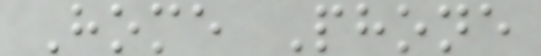Home Phone
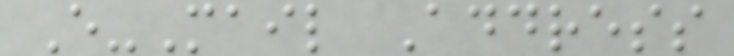E-Mail Address
